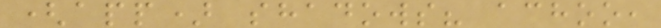(app) shadows? achoo,
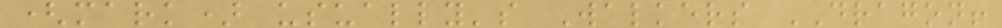(mark) usually's Walkers DRAGON!
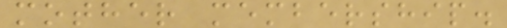mother membership.
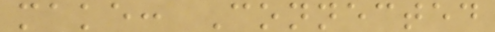make: Connected
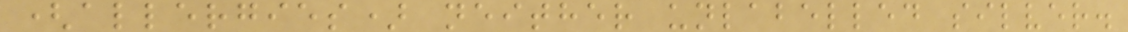(allergies) neither unlabelled silver.
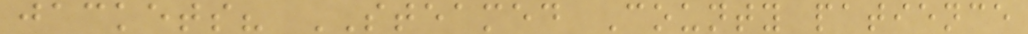jackets? STEAMED County patience
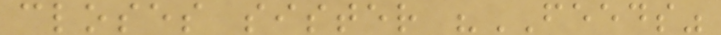closes sister "FEEDS"
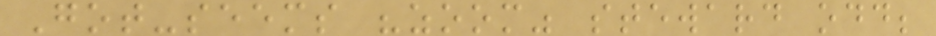Got-seems "zoom" steward odd;
